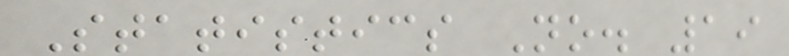Statistics No. 19
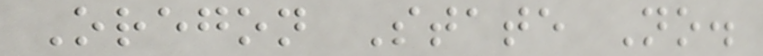Oregon State No.
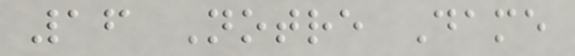16 Notre Dame
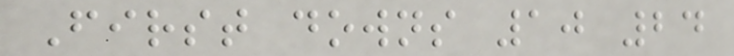First downs 10 24
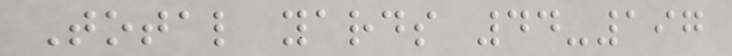Total yards 44-197
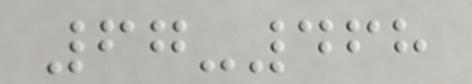67-468
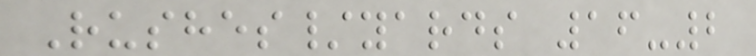Rushes/yards 16-2
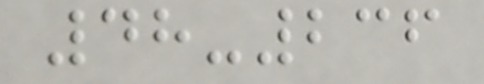48-236
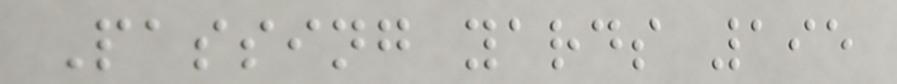Passing yards 195
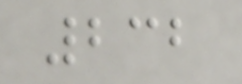232
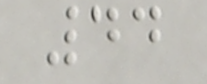44
